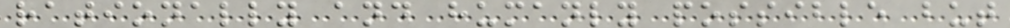rationally and humanly possible but
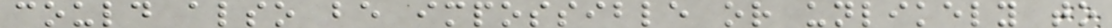could also be impossible or unlikely to
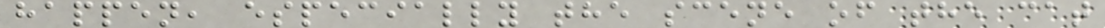happen, especially the scene of the cat
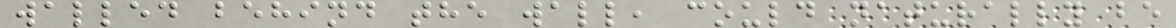walled behind the wall, could naturally be
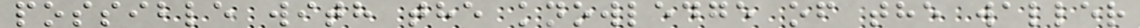possible with the knowledge of the waller
